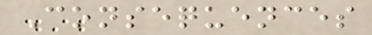Consequences
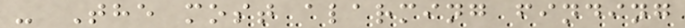- The most alarming finding
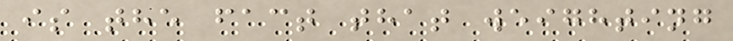is the fact that weighting
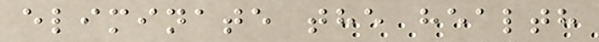eliminate the health
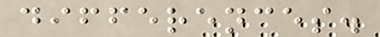differences.
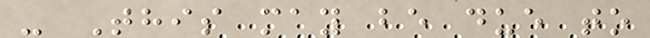- This may be due to
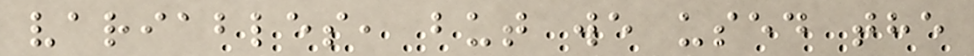variables, but we used the
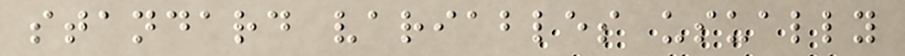standard variables usually
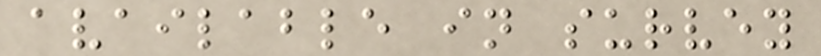available in survey
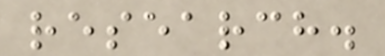research.
